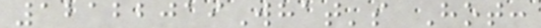12122019What's Hot:
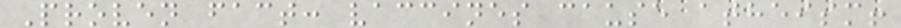Proven fact: vaccines cause atheism!
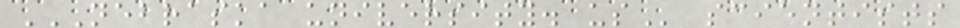NEBRASKA UNIVERSITY. US scientists
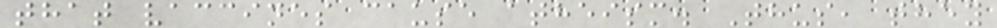that vaccines cause atheism. Thus, they
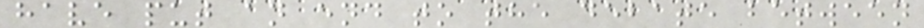have put an end to the debate between
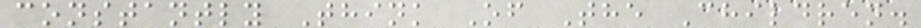constantly Think Of The Children.
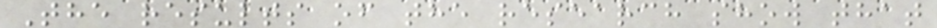The results of the research show that
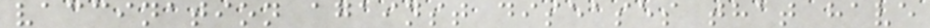vaccination against diseases that have
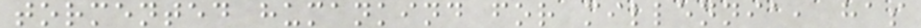tormented humankind for millennia, has
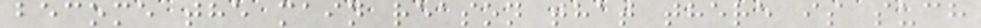become the main reason that there is such
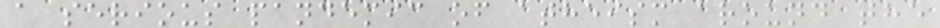a serious pandemic of atheism around the
